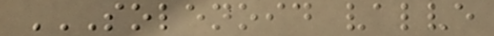SOLENOID VALVE
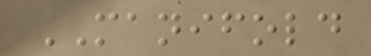MANIFOLD
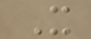X
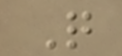Q
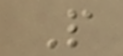P
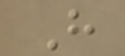H
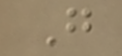G
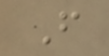F
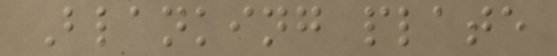Blanking plate
